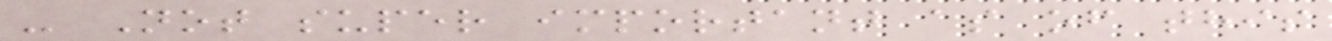- Not super important as of this
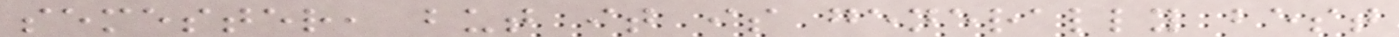semester, but it is generally best
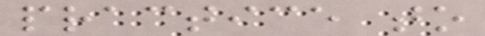practice to
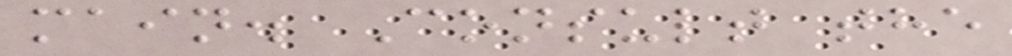main. Consult the
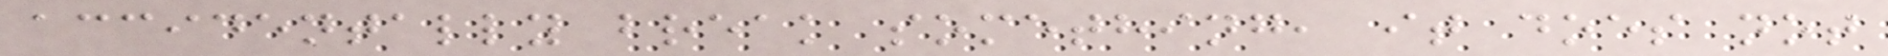accidentally break something, it does not
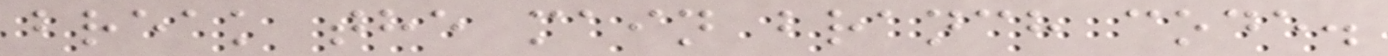break the main branch code.
